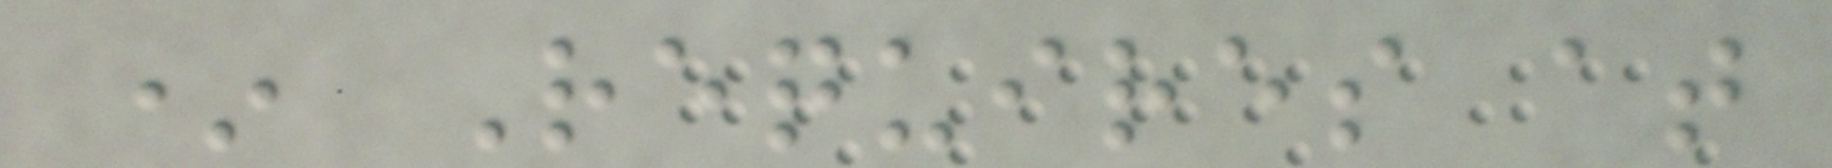* Requires at
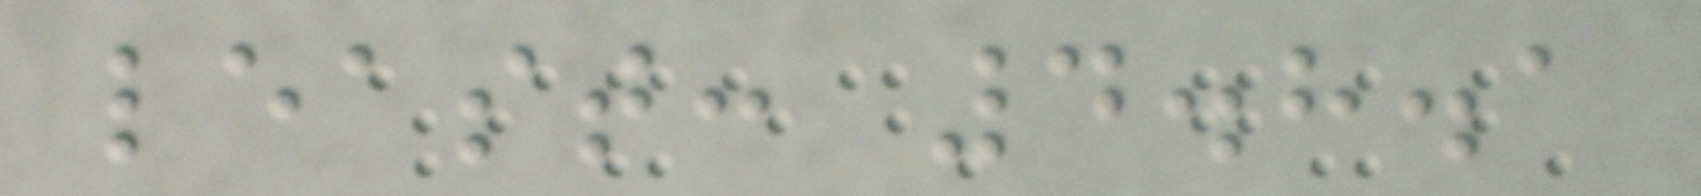least: 4.8.1
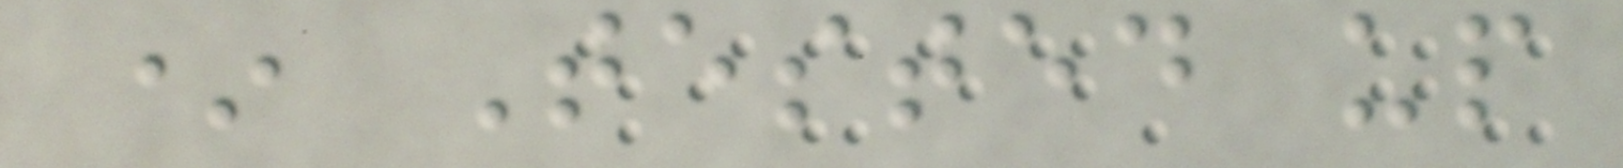* Tested up
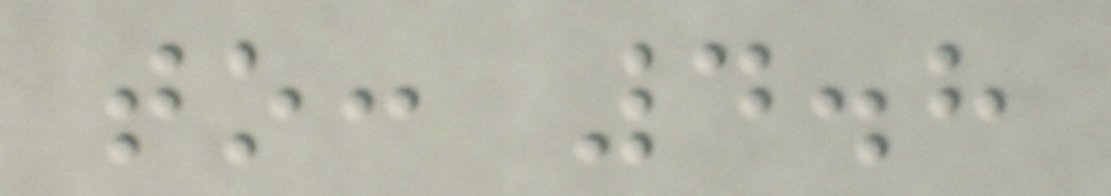to: 4.8
